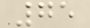75
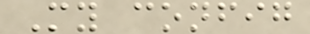My config
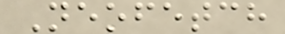Neofetch
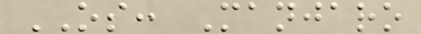OS: Manjaro
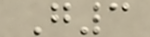G3
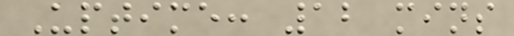Uptime: 12 mins
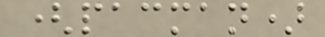(pacman)
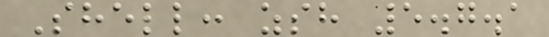Shell: zsh 5.7.1
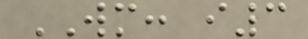WM: i3
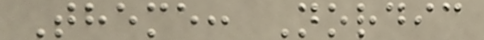Theme: Nordic
